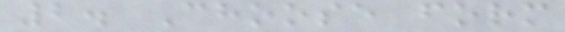2. Choose form
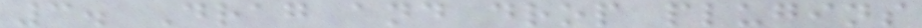3. Drag and drop plugins
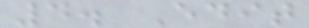4. Edit
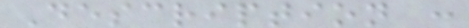Description :
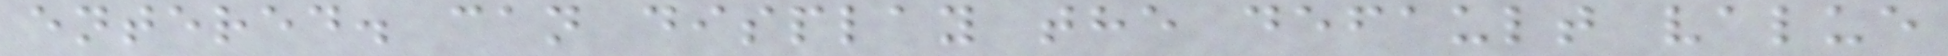entered. can display the default value
